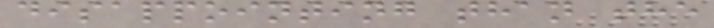disappointing than the
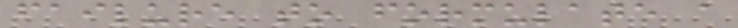failure to formulate a
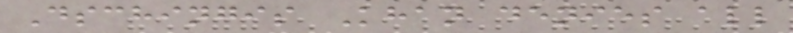Dschingis Khan denies all
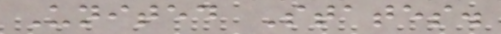United States.
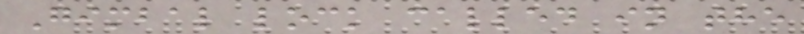Gimbal lock called in the
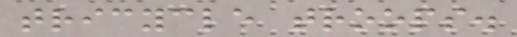tricycle troops.
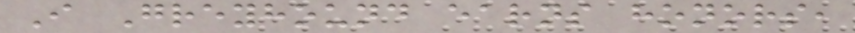I Greyhound earns honors,
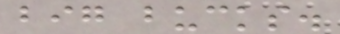big bucks.
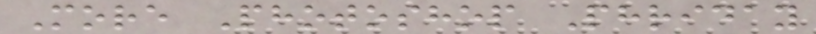More Photoshop Phriday
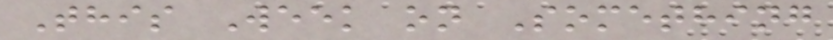This Week on Something
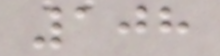108
